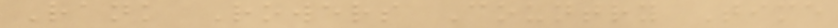Rank Rowers Country Time
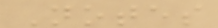Notes
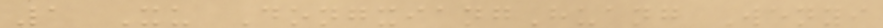1 Xu DongxiangHuang Wenyi
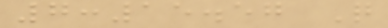7:15.57 Q
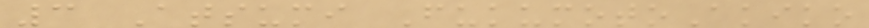3 Atsumi FukumotoAkiko
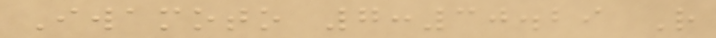Iwamoto 7:30.29 R
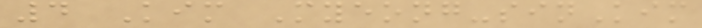4 Kim Myeong-sinKim
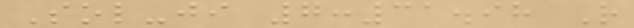Sol-ji 7:31.98 R
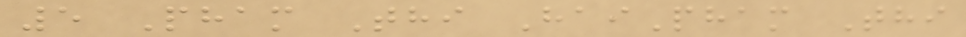5 Pham Thi HaiPham Thi
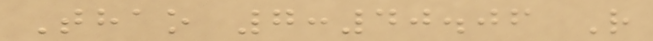Thao 7:40.06 R
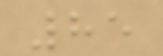85
